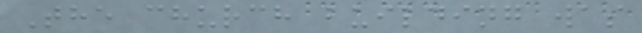The church building was
